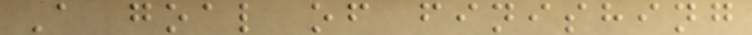A goal of finishing
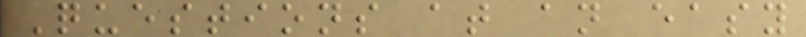Questions at an easy
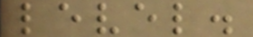level.
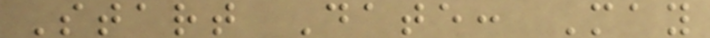Start Date: May
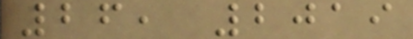26, 2019
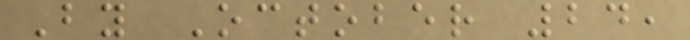By October 24,
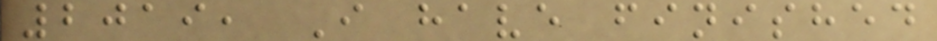2019, I have finished
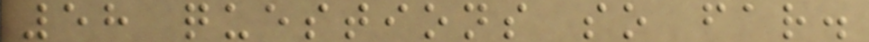58 questions so far.
